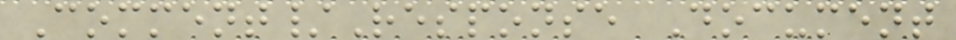Comment/Response Document
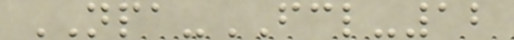NPA-FCL-12
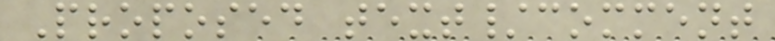Proposed text/comment
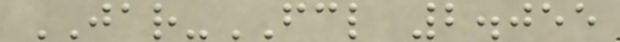JAR-FCL 2.055
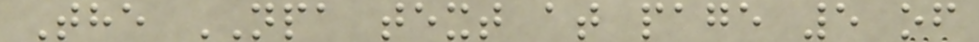The NPA text at page 5 of
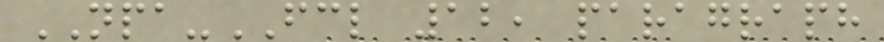NPA-FCL 12, paragraph
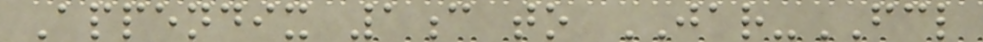Appendix 1c to JAR-FCL
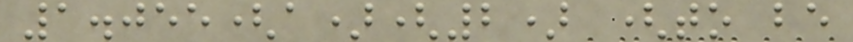1.055(a)(2) (to be
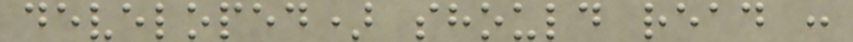developed) should read :
